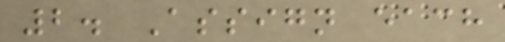2. Assign each
